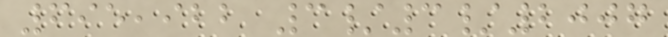695,922 3/3/2007
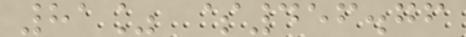81% $456.76
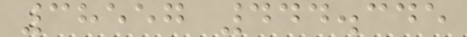38557 444.345
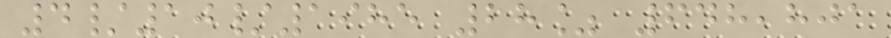4/10/1985 28% 648,801
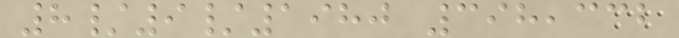8/9/1980 398,332
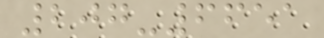207-6651
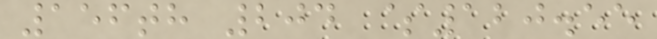156th 204 $120.55
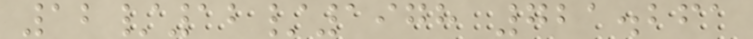12/12/1978 721.261
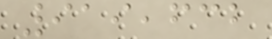919,632
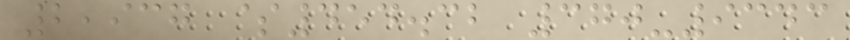2,937 $454.32 370-9343
